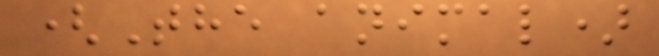(The animal)
